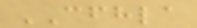CFHLA
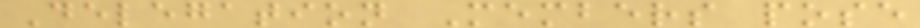Delegation Members pose
